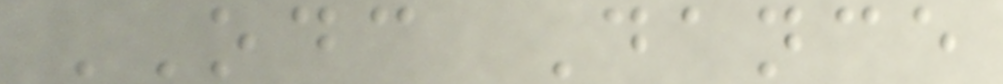ODC Dance
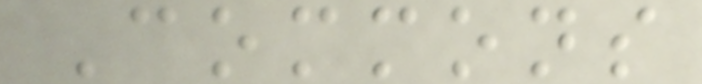Commons
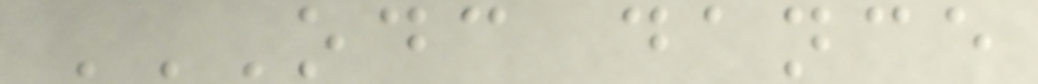ODC DANCE
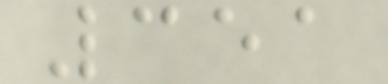351
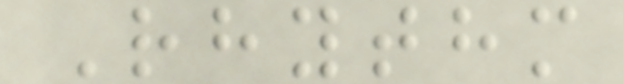Rhythm
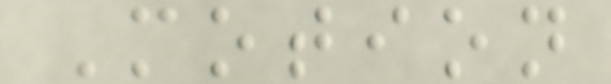Motion
